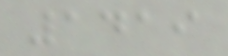1419
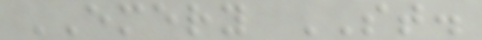EMERY ST.
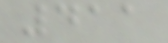411
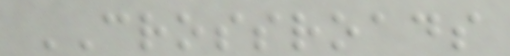CROSSROADS
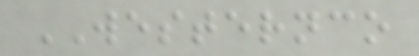WESTERNCO
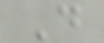D
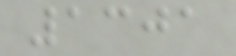1301
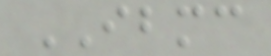IBMC
